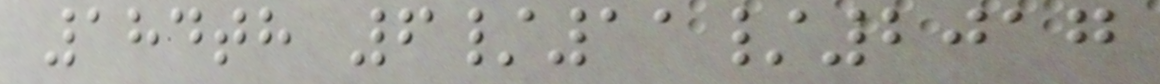184th 6/11/2017
